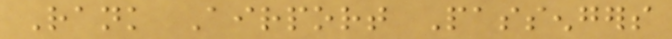Rank Airport Passengers
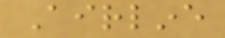Airline
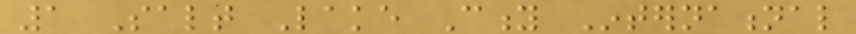1 Salt Lake City International
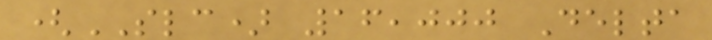(SLC) 16,000 Delta
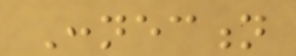Connection
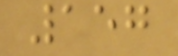157
